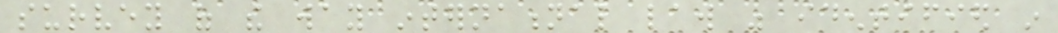survey of the way international law was identified in
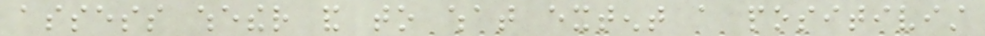assess whether and to what extent a positivist
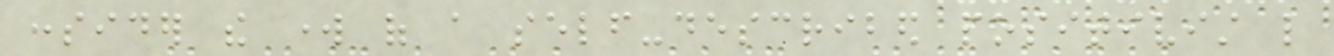consider the work of a self-described positivist like
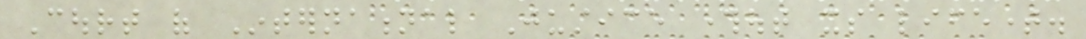Court of International Justice throughout its lifetime.
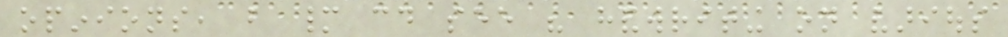opinions, but many could see his handwriting on various
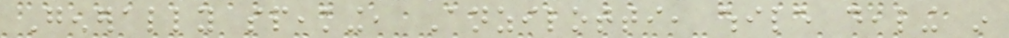Generally speaking, Anzilotti, while dealing in
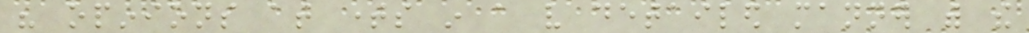his opinions at times in a very detailed manner with the
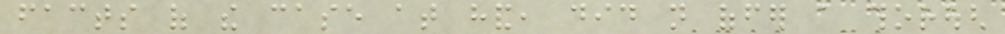facts of the case at hand, did not offer a thorough
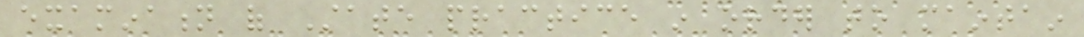examination of State practice in order to maintain
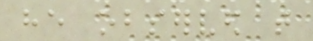he observed that
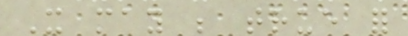It may be true for
